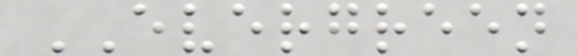EVERGREEN
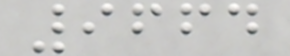9664
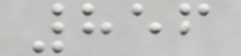856
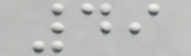49
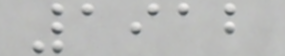1912
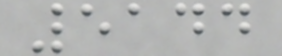5144
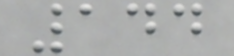144
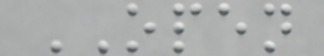OPEN
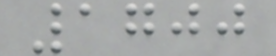1700
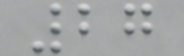27
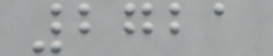2721
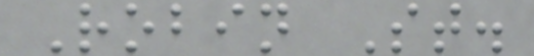Robin St.
